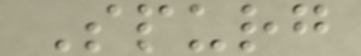Spurg
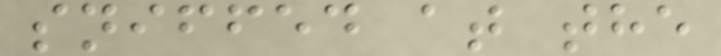sniffed at the
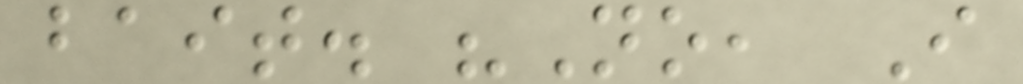bait. "No, I
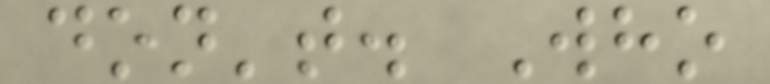don't. Who
